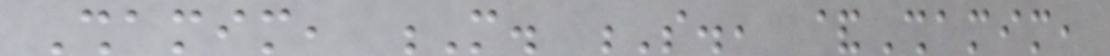Shamim, M. S., &Shamim,
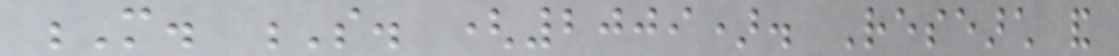M. S. (2009). Research and
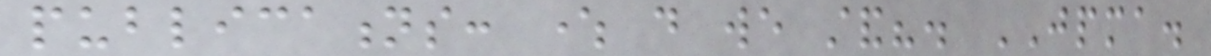publications: where do we stand?. JPMA.
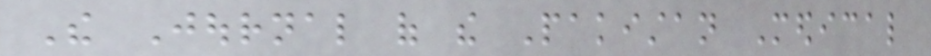The Journal of the Pakistan Medical
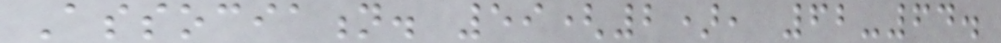Association. 59(2), 62-64.
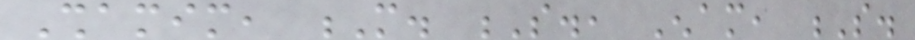Shamim, M. S., Enam, S.
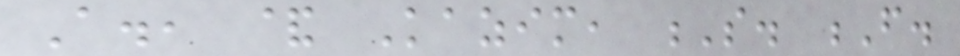A., & Kazim, S. F.
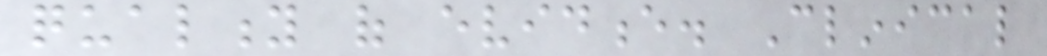quality of evidence. Clinical
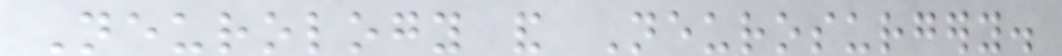Neurology and Neurosurgery.
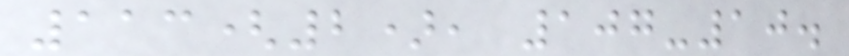113(2), 107-10.
